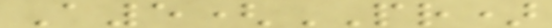A5(PR)
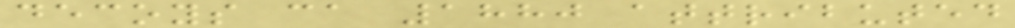decoys ca 1880 attributed
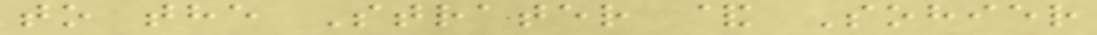to the Strater & Sohier
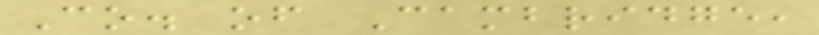Co. of Cambridge,
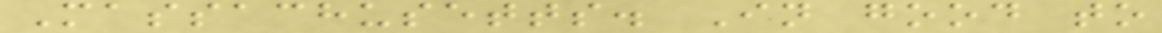Massachusetts. In good to
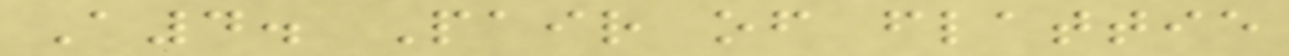A4. Pair of flattie
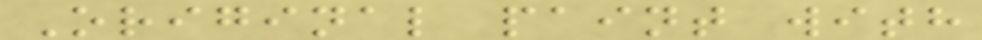Original paint with
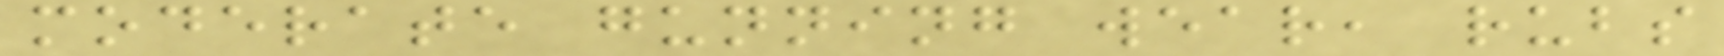moderate gunning wear, rubs
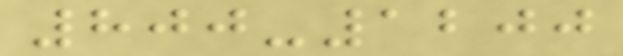800-1200
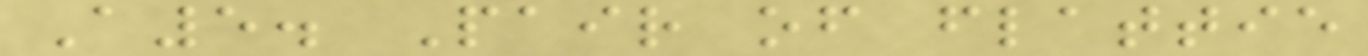A5. Pair of flattie
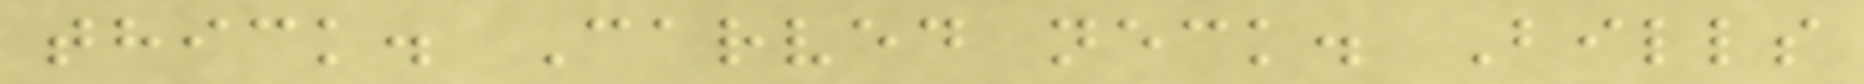thick. Carved neck. Bills
